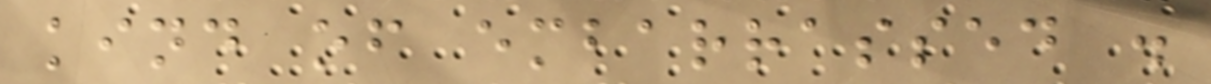kind of embarrassed .
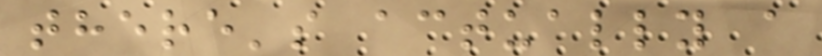there's actually a
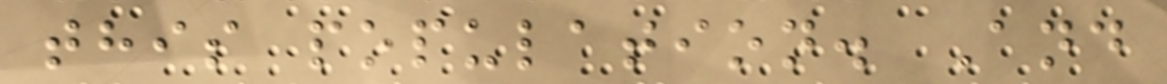this population. And
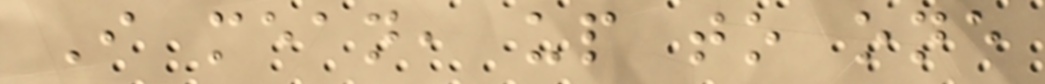I mean, up to one
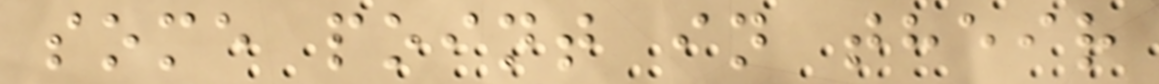some point in their
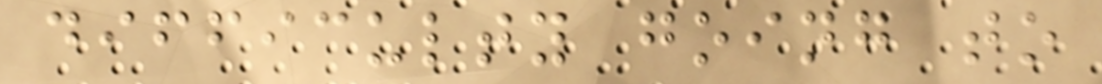difficulty going to
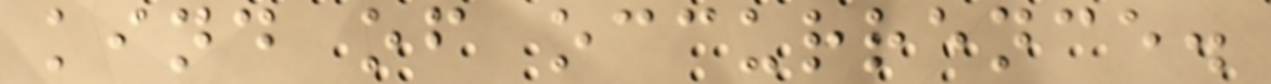kind of occurrence.
